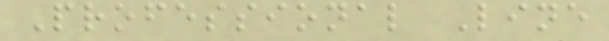Professional Line
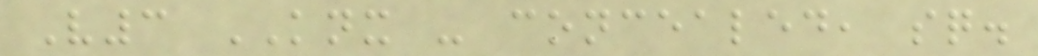V3 KNX - concealed, sq.
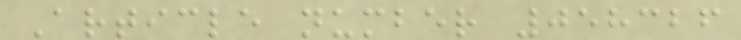Article number 058326
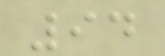94
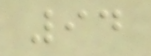94
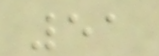51
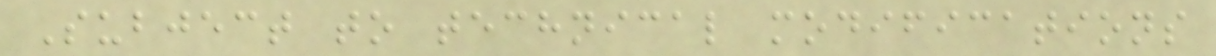Subject to technical modifications
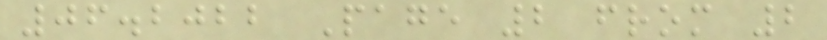06.2022 Page 2 from 2
